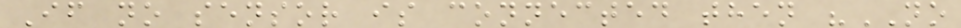If no sensor is connected then "NO
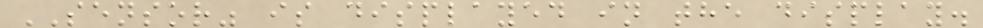SENSOR" is displayed in the display.
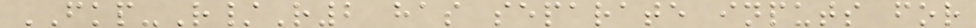FKP-R/R2 has separate inputs for
